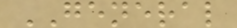GENERAL
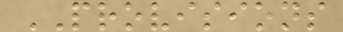PROVISIONS
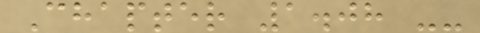Chapter 1.08 --
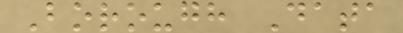Borough Data
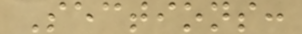Sections:
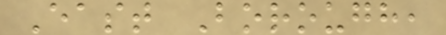East Borough,
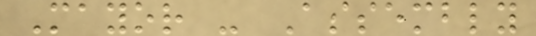Mayor - Assembly
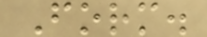Form.
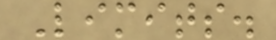Limits.
